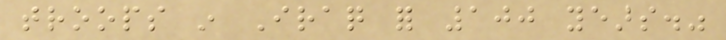troops in Iraq for 100 years."
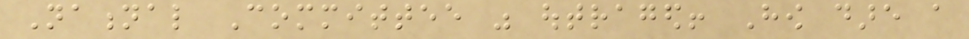National Committee was outraged! How dare a
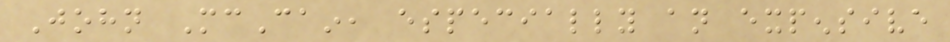John McCain, especially an expensive
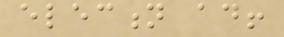election ad!
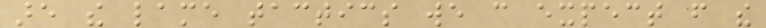are the lame tactics we can expect from the
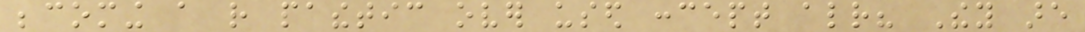becoming a rather pathetic over used concept already? They are
